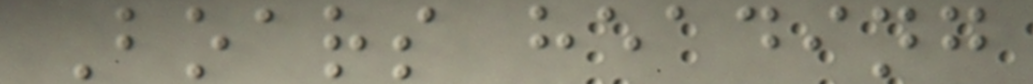Boars heading
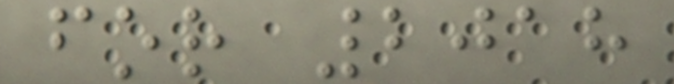for 2018
